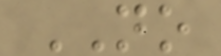NO
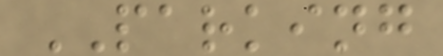PARKING
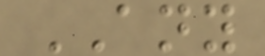ANY
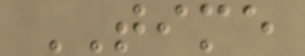TIME
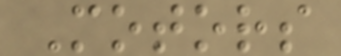Motors
